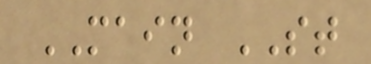MAIN ST
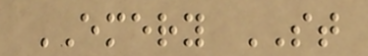EMERY ST
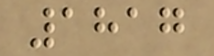1817
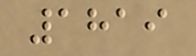1819
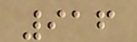916
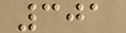301
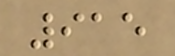915
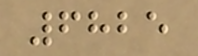6825
